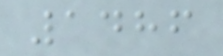1486
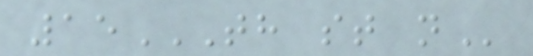15TH ST N
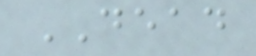DEAD
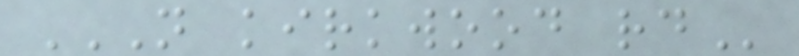N KIRKWOOD RD
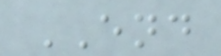END
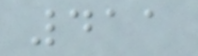411
